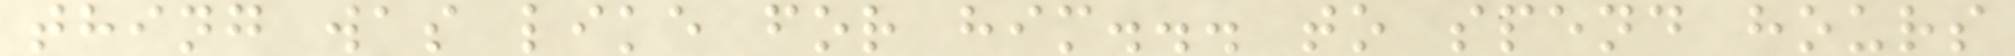thing was like for him... to spend hours
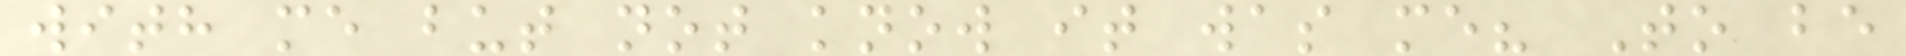with me but not know it was me? To be
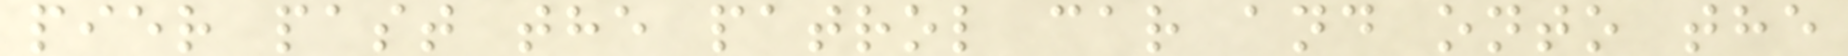pier past the patrol car and onto the
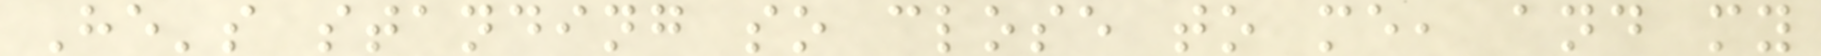He's standing so close to me, and my
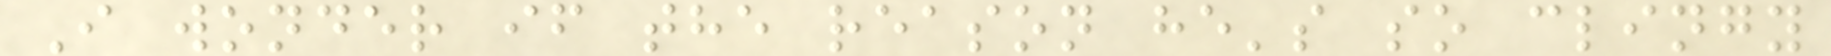I wonder if the reason he's so clingy
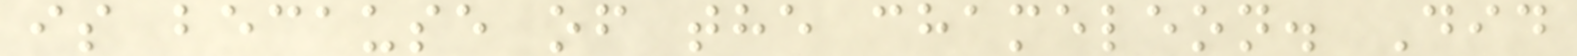is because of the chameleon. Did
